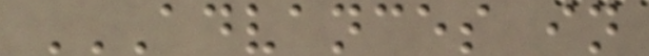ADVANCES IN
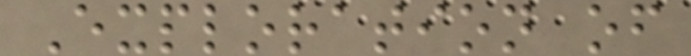Exploration of
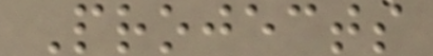Projects
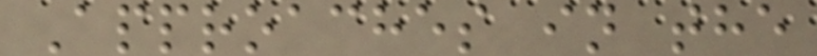Approaches in the
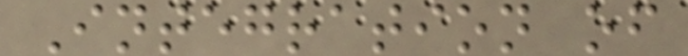Integration of
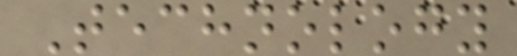Technology
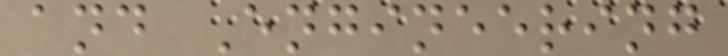and Engineering
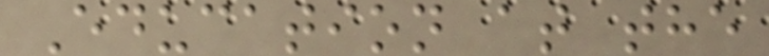Education at the
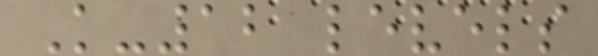K-12 levels
